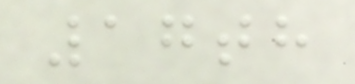17th
